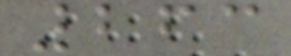263
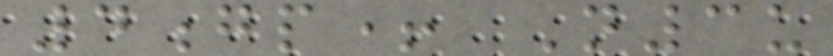4gp+ N3u
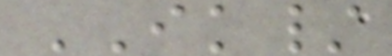IK/
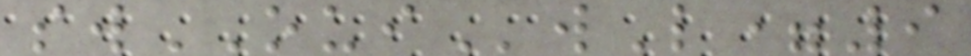swOUIwL=9
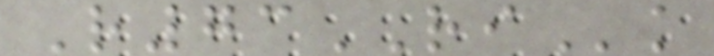R73RIk
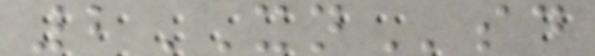2XNsd
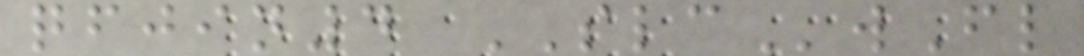qfjin4 SLCwFl
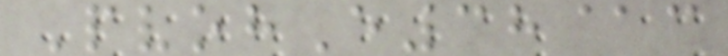PvohE38@c
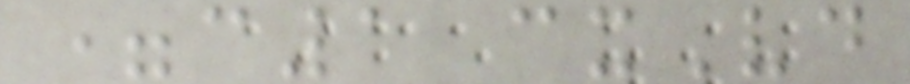=c1 cxVd
